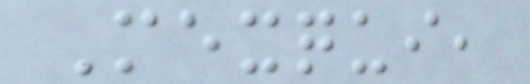Mexqui,
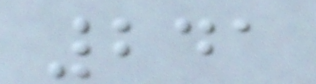241
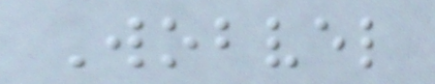Wobvel
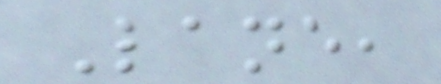Lane,
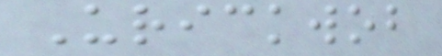Urickwob
